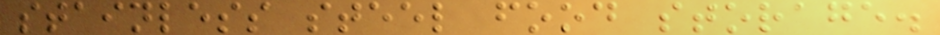stainless steel food storage.
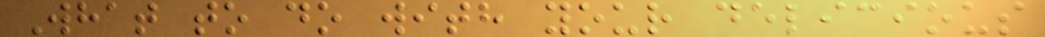What to do with your delicious
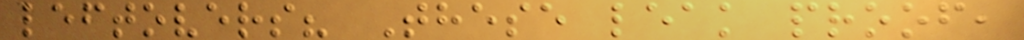leftovers? These leak proof,
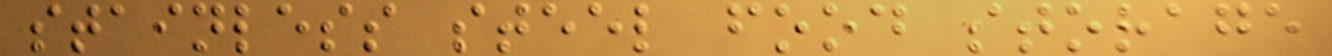stainless steel food storage
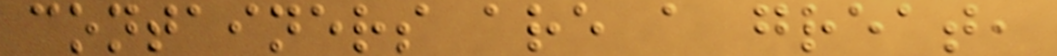containers are a great,
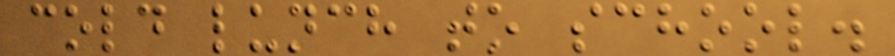cold lunch to school.
